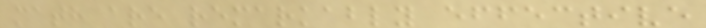math are remarkably effective
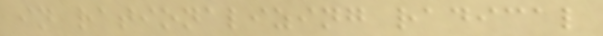in rationalizing radical
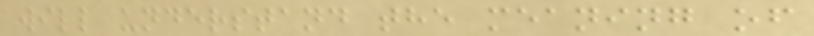will understand the meaning of
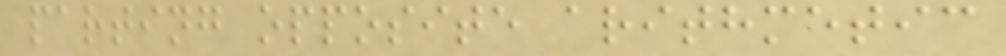parting opposite arithmetic
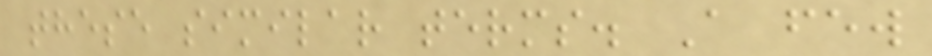these similar terms. A few
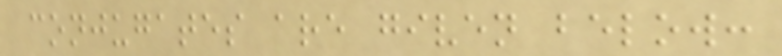conjugates are given below:
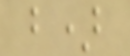b)
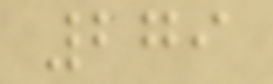279
